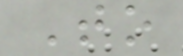To
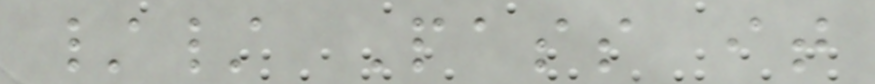// Pass it
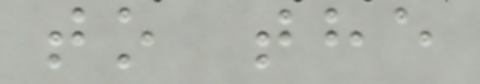to the
